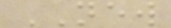NEW
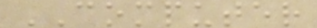COMPUTER
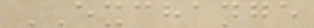EXCHANGE
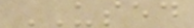USED
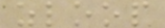zloop
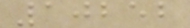10252
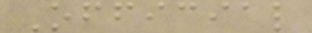Official
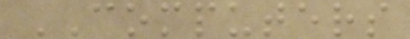COMPUTERS
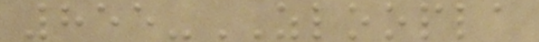855-ZLOOPLA
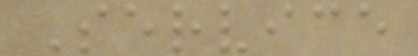Service
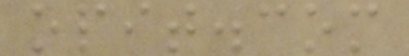opit.com
